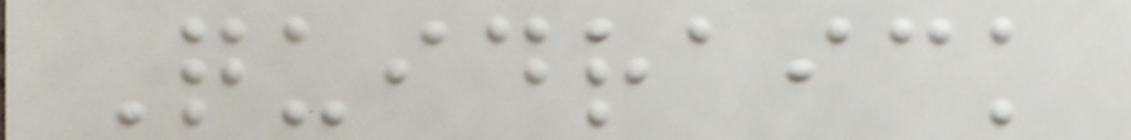Quidraick
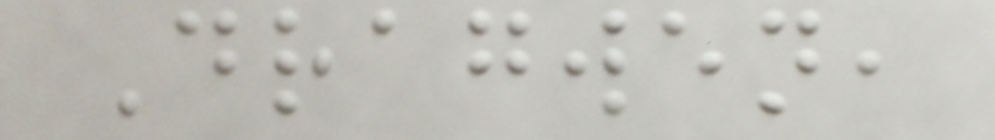Dragwen,
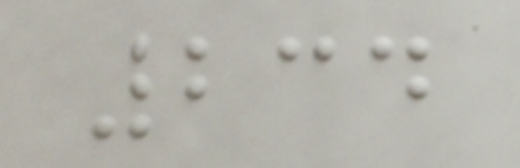234
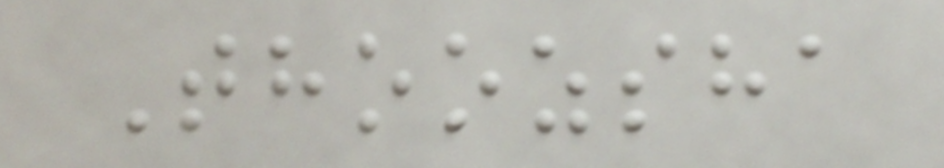Thoozsha
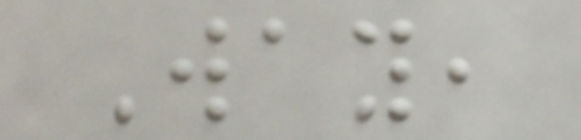Way,
